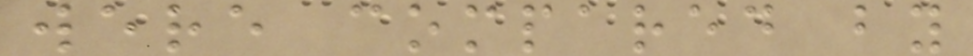were compared by
